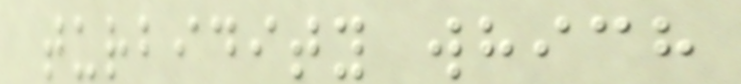turbidity which
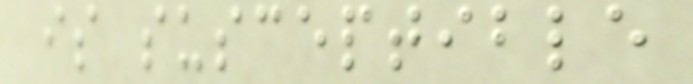is susceptible
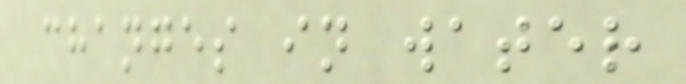changes in water
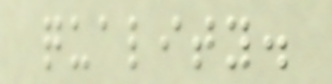quality.
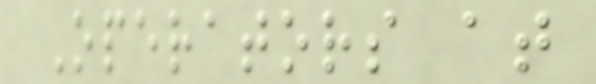Operators at
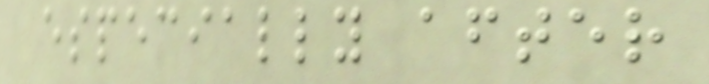especially after
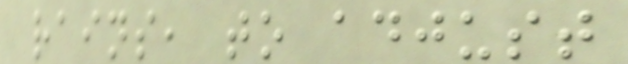rains, to adjust
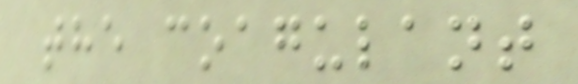the coagulant
